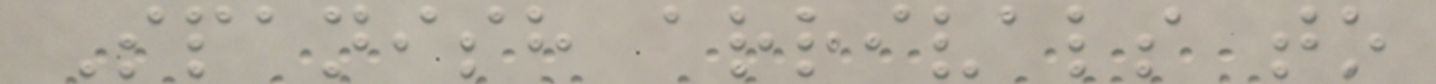Spanish arrivals to
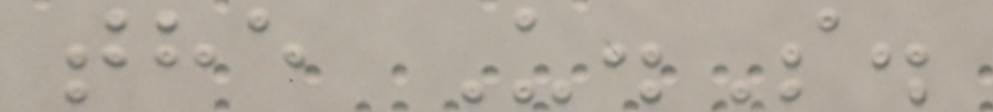the U.S.
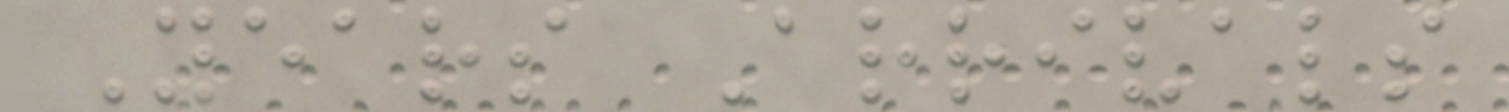Years Arrivals
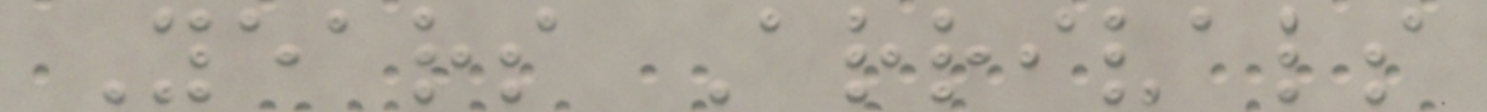Years Arrivals
